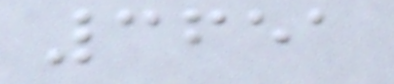3651
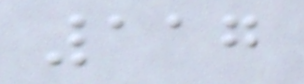117
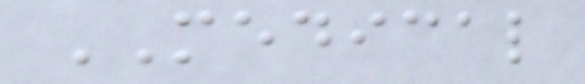MEDICAL
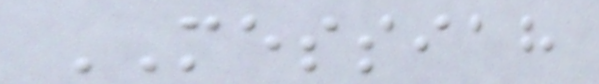MESSIAH
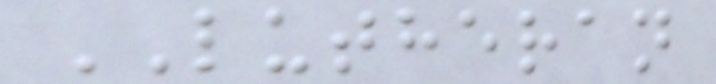LUTHERAN
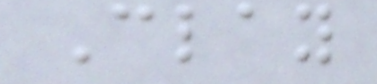Clay
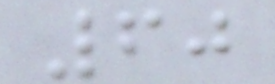60
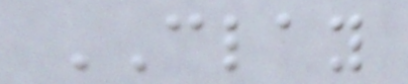CLAY
